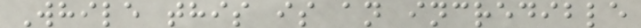While this is an incredible
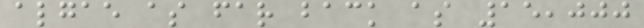algae as far back as 15,000
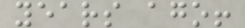years ago!
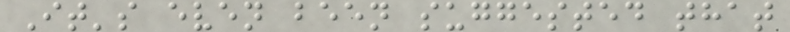It's even been suggested that
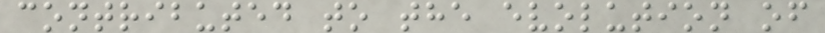contributed to the evolution of
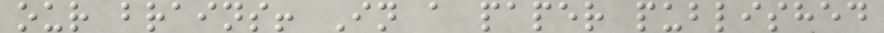our brains! In a paper published
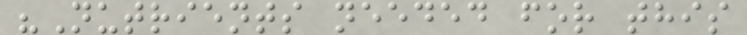"Nutrients needed for this
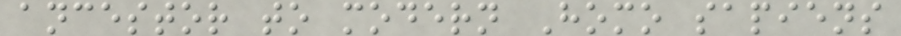ancestor to modern Homo sapiens
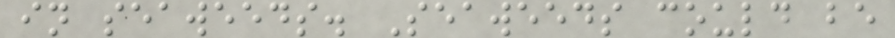in seaweeds. Seaweeds could be
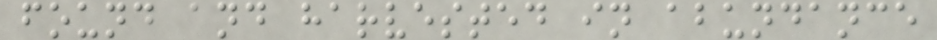found and harvested in abundance
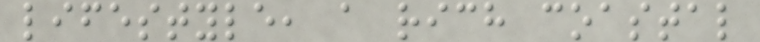lifestyle, a rich coastal
